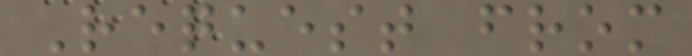Request from
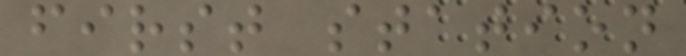first station
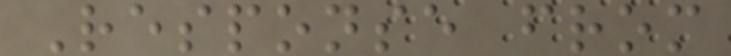Response from
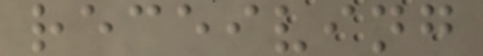receiving
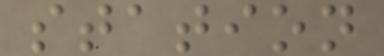station
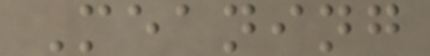Meaning
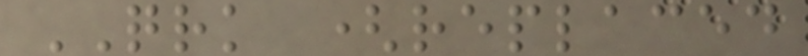QRK (replaced
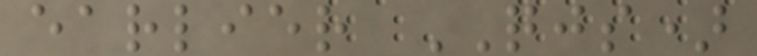earlier QJS)
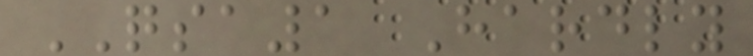QSA1 Hardly
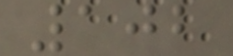102
